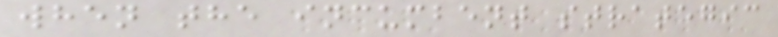when the incumbent strategic
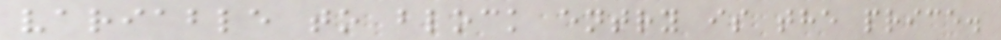variable to block entry is the price.
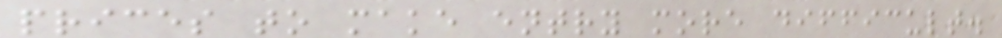prices to make entry more difficult.
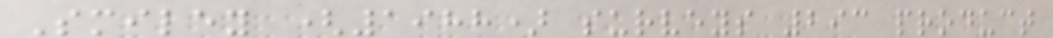Smiley (1988) surveys 293 product
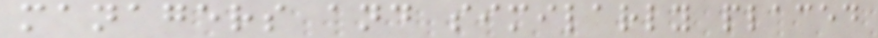managers and similarly placed
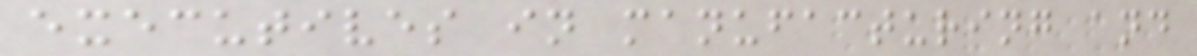executives in manufacturing and
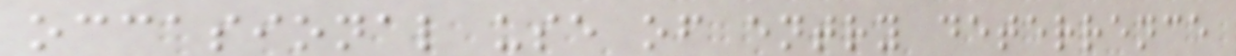occasional use of entry deterrence
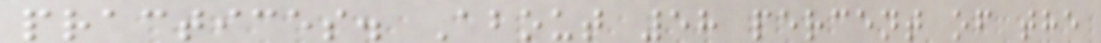practices. About 58 percent of the
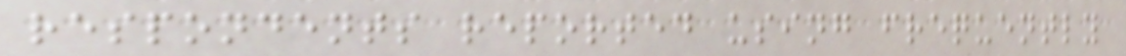respondents reported using frequently
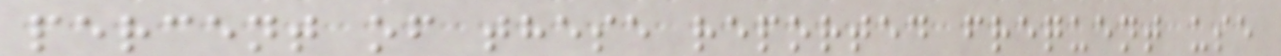percent of these reported frequent use
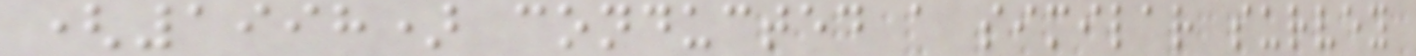(1998) conducted a similar survey
